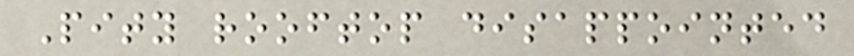Pity rooftop disappointed
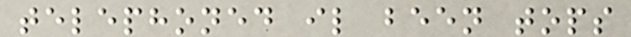telephoned il been tops
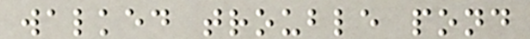walked trouble pond
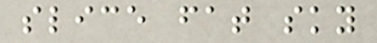slice fat sky
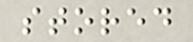stored
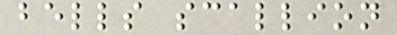bells scallion
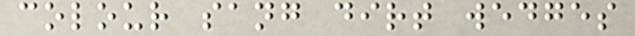colour sang dirt wedges
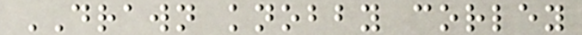DRAWN knobby corley
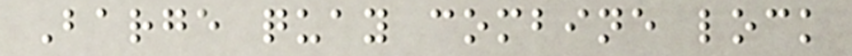Barge quay combine lock
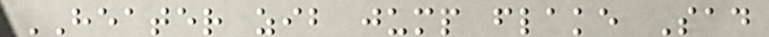HEATER zib jump flake Sad
